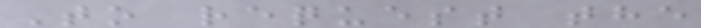To request the
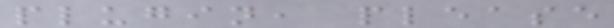plugin, please
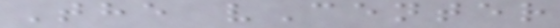The vCenter
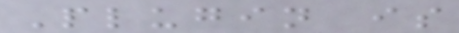Plugin is
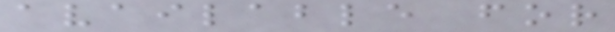available for
